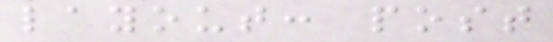layout: post
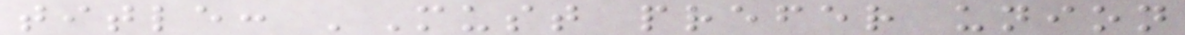title: 'Must prefer union
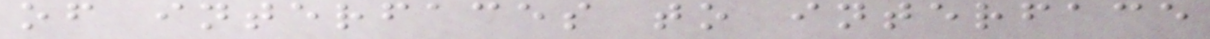of interfaces to interface
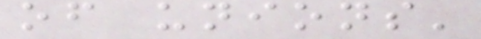of unions'
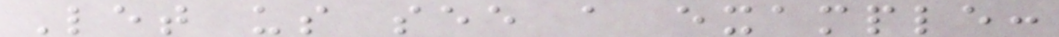Let us see a example:
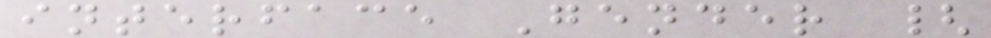interface Gender {
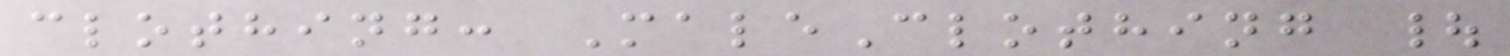clothing: MaleClothing |
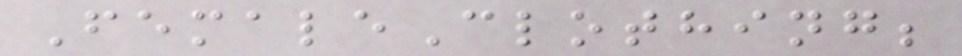FemaleClothing;
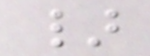}
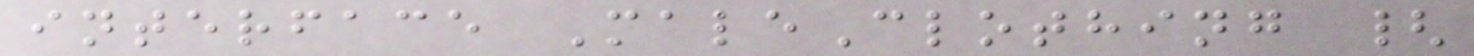interface MaleClothing {
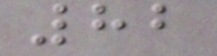82
